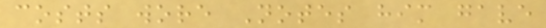costs wore Notes him gave
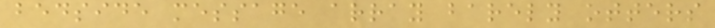bedside message array barely otters
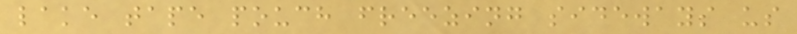lake tape pouch freezing sideways us
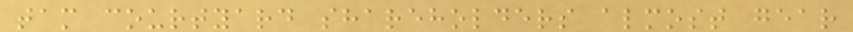tam courtyard shareholders almost gear
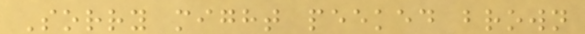Sorry might peeked brown
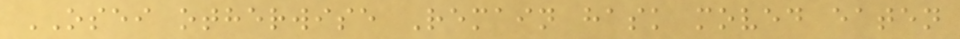OSEI otherwise Remain hask moved eaten
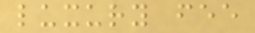luxury fee
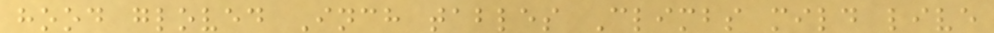hood gloved Inch tables Climbs mild live
